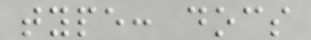type: docs
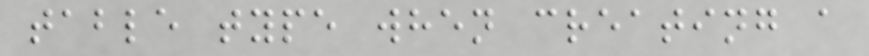table type when creating a
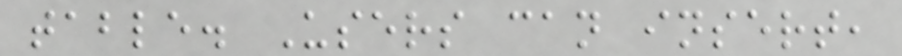table. Users can insert,
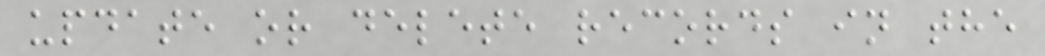update or delete records in the
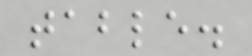table.
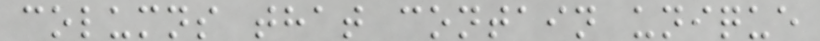columns that contain unique
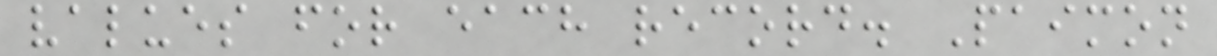values for each record. Paimon
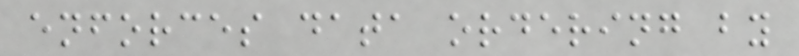enforces data ordering by
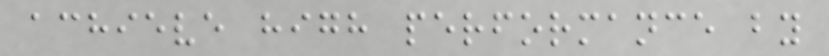achieve high performance by
